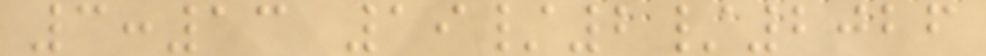3:13 19/2/2026
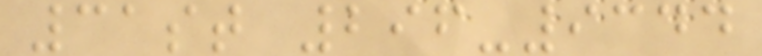31st 296-9344
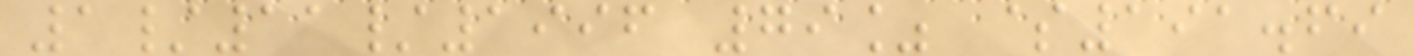1/11/1996 79% $191.69
